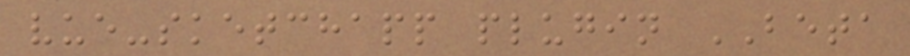vue-sketchapp plugin BETA
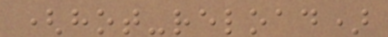(hot-reload)
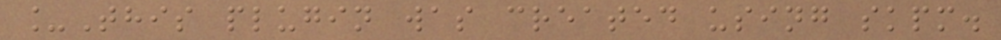_This plugin was created using skpm.
